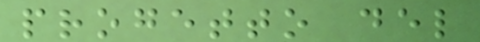progetto del
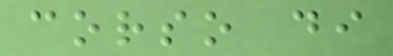corso di
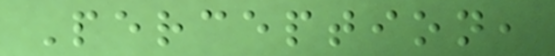Perception,
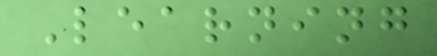Learning
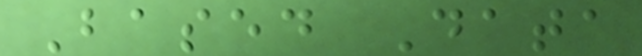Based Data
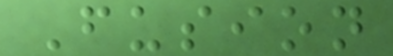Fusion
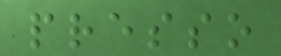presso
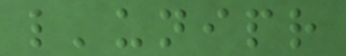l'unipr
